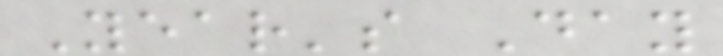Year's Day
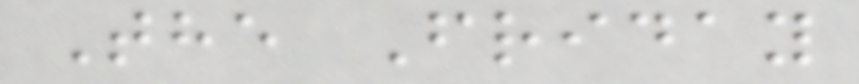The Friday
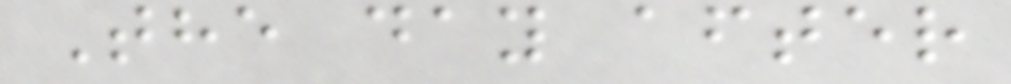The day after
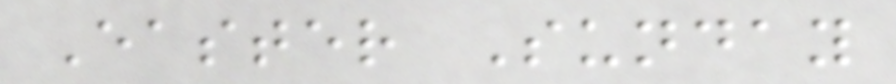Easter Sunday
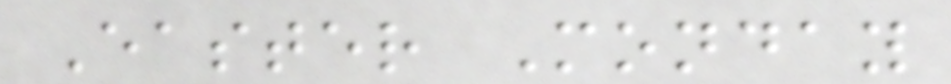Easter Monday
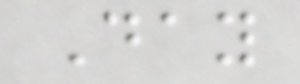Day
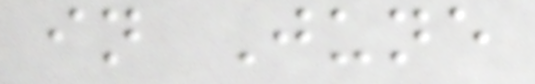in June
